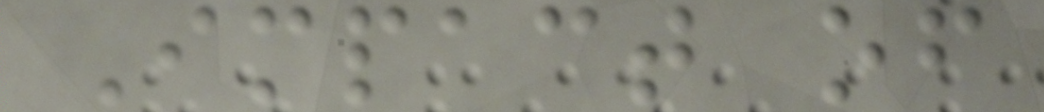Impact of
